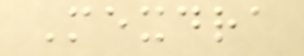Mexdra
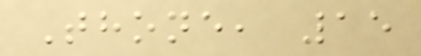Thone, 15
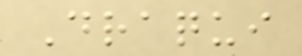Draqui
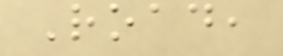Road,
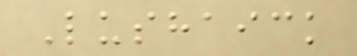Lushaick
